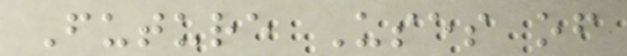Future Uses of
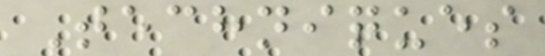Techniques
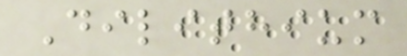Dilithium
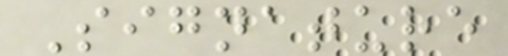Signature
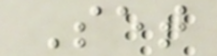Set
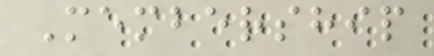Membership
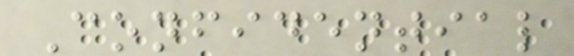Confidential
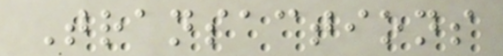Transactions
